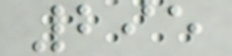295
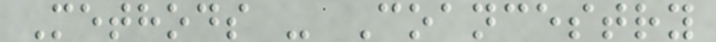Methods - Coancestry
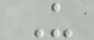U
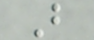B
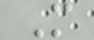M
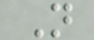N
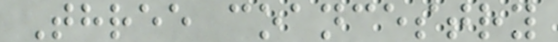Three coancestry
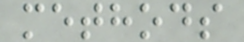methods
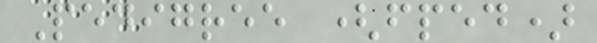Pedigree (fped)
